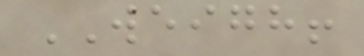WEIGH!
